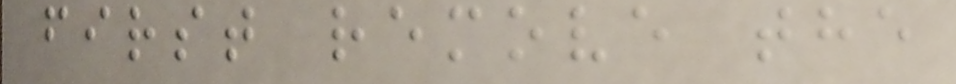first remove the
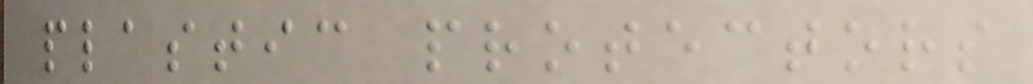plastic protectors
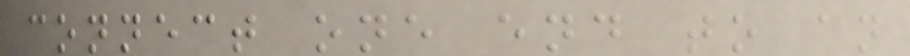connect one end to an
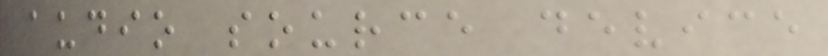audio source device
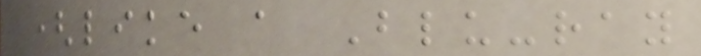(like a Blu-ray
